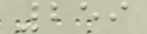259
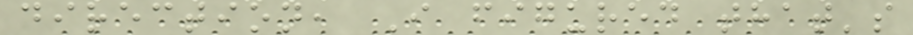direction, I figured that's
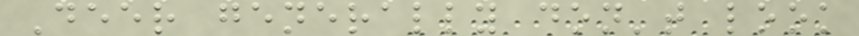Deer generally don't look
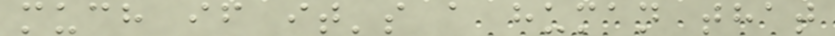much if it's a human that
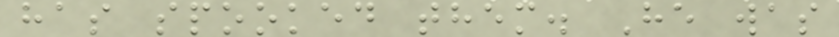has spooked them. He was
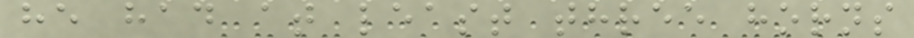he had at least three horns
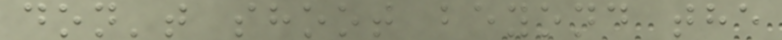don't shoot beyond the
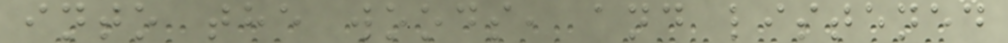into the woods, and listened
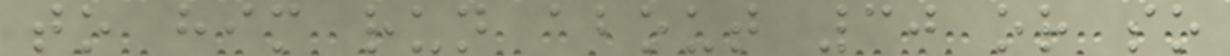to him run about 30 or so
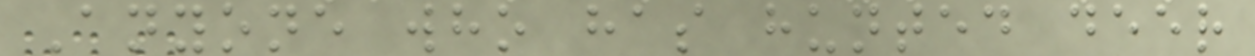Anyone who has hunted deer
